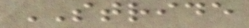STRIDE
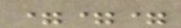===
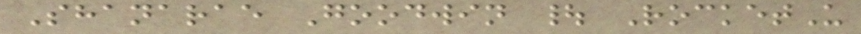Shanarae Goodwin | RocketU
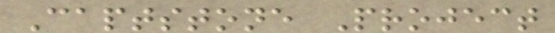Captstone Project
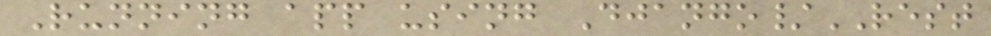Running app using Django/REST
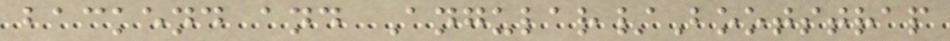backend and Angular/Bootstrap
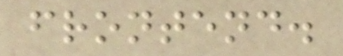frontend.
